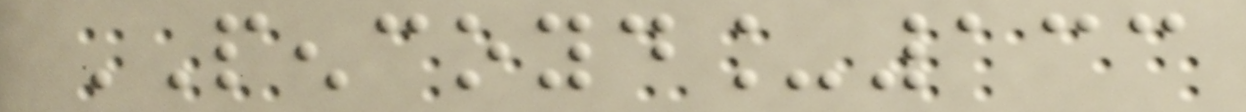PENCOYD_133
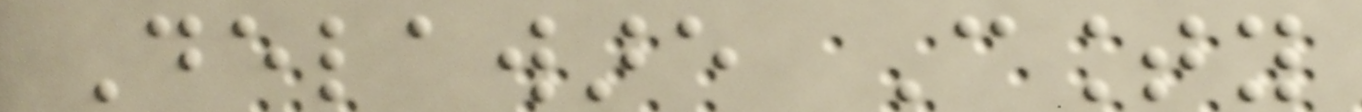Delaware County
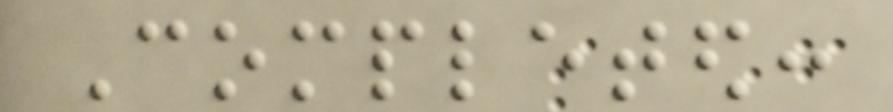Completed:
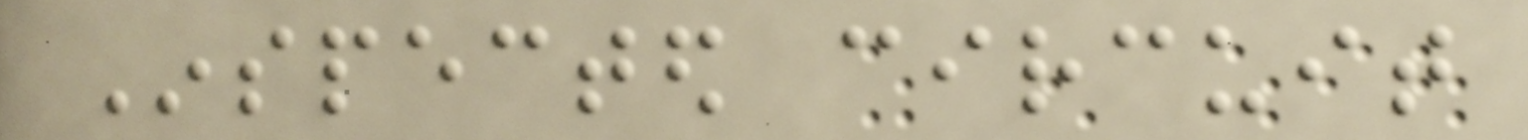Inspected circuit
